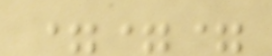===
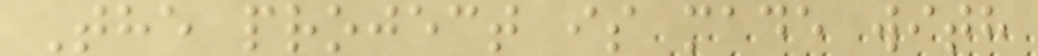The project is made with
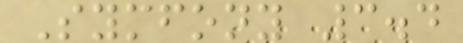Symfony 3.4
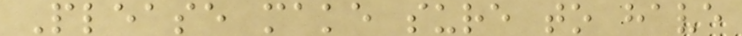Please make sure to have
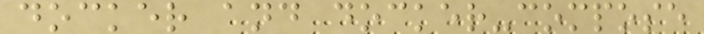docker and docker-compose
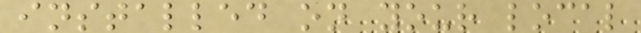installed on your local
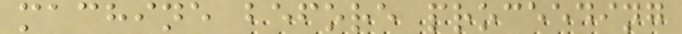machine before proceeding
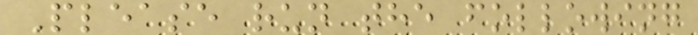Please run the following
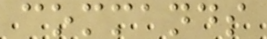commands
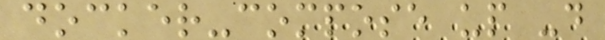docker-compose up -d
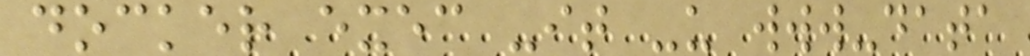docker exec -it -u www-data
